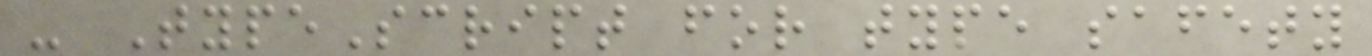- TypeScript for type safety
